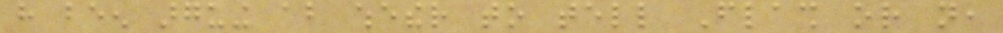have been arguing about whether to tell Flash or not,
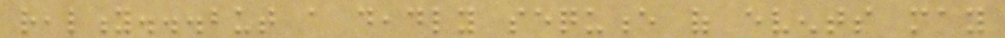reality...but a deadly sequence of events may
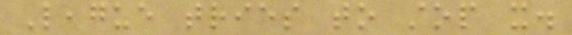League tries to stop it.
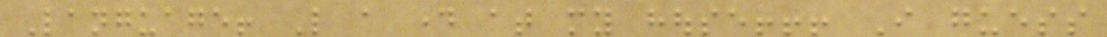Language! Like a day at my house!!! I guess
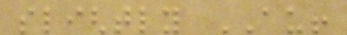slightly AU!
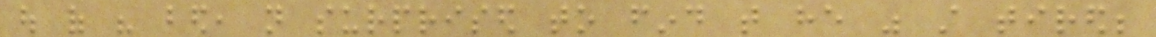out of his bed, not surprised to find that he was still tired;
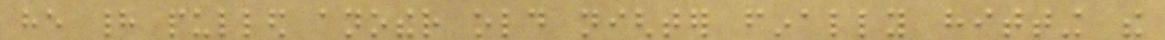he had pulled another old nighter finally hitting the
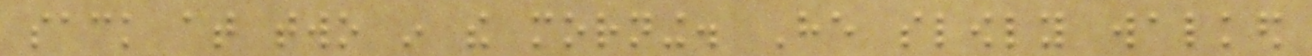sack at two in the morning. He slowly walked
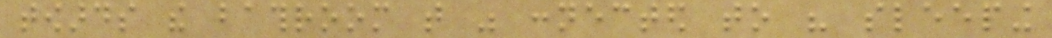towards the bathroom that was connected to his sleeping
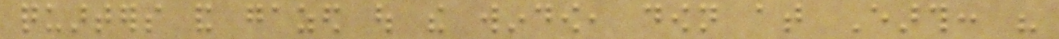quarters and gazed out the window, down at Earth: his
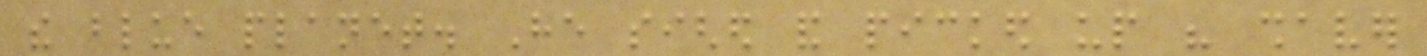the blue planet. He sighed and picked up his shaver
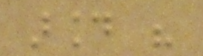around his
